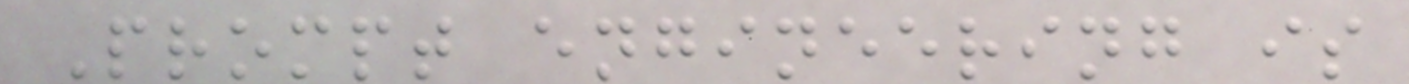Prompt engineering is
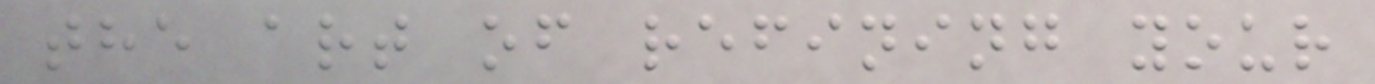the art of refining your
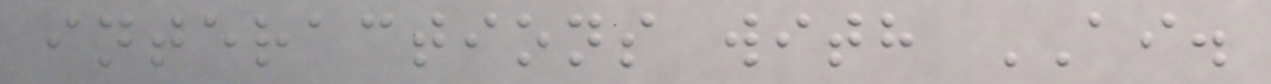interactions with AI.
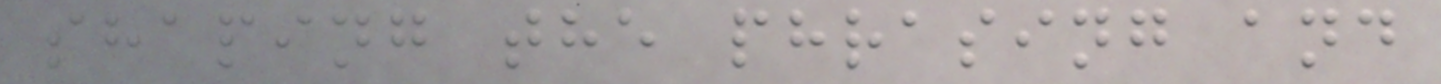shaping the phrasing and
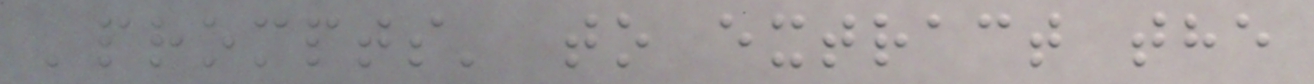'prompts' to extract the
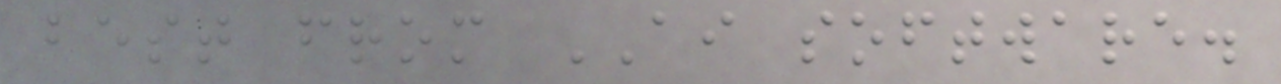best from AI software.
